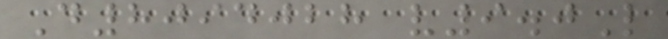D8094028 v9.0L
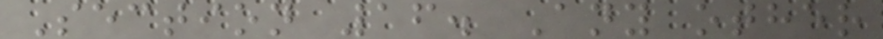Section 16. Any other
